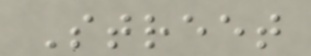Street
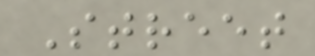Street
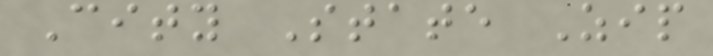City State Zip
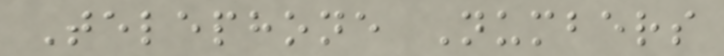Telephone Numbers
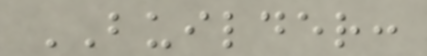BUILDER:
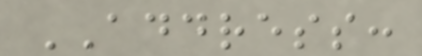ADDRESS:
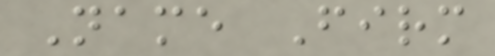Name Firm
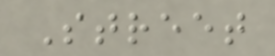Street
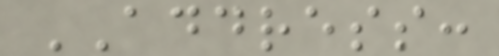ADDRESS:
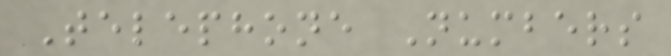Telephone Numbers
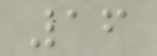16
